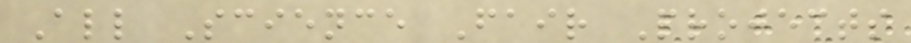All Science Fair Projects
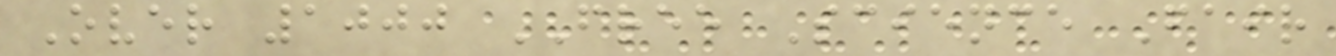Over 1000 FREE Science Fair
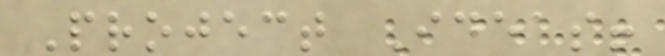Project Ideas!
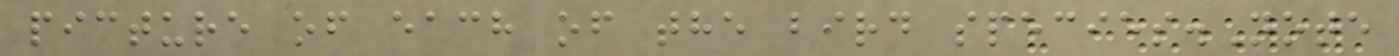picture of each of the bird species.Note
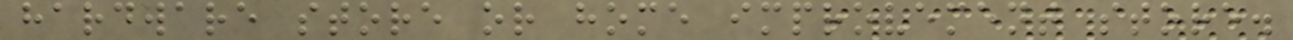hardware store or home improvement store.
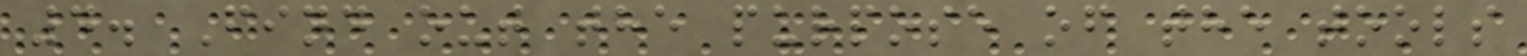4. Find out the purpose of the tools
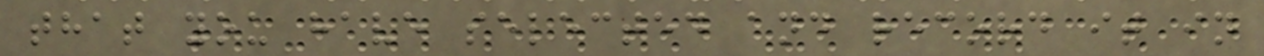that you have selected and record it in
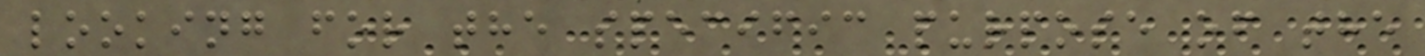looking for the specific purpose of the
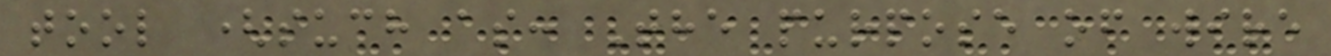tool (such as: The purpose of wire
